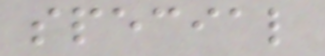special
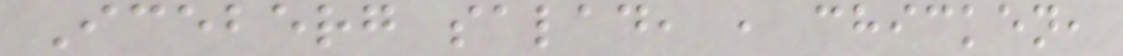Iceberg salad, , chicken,
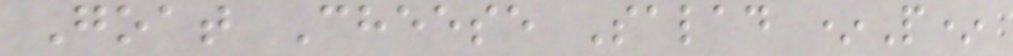Goat Cheese Salad *P*
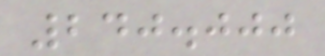240.000
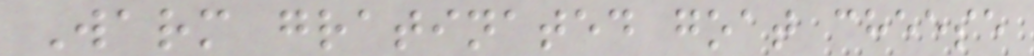Warm gratinated goat cheese
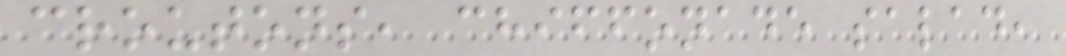croutons, chiffonade salad,
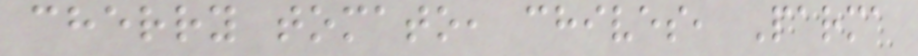cherry tomato, chives, Parma
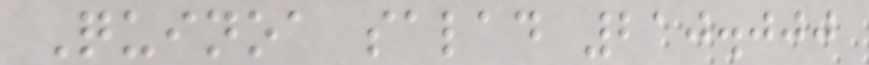Quinoa salad 210.000
